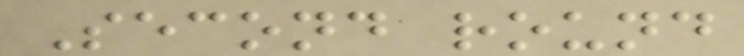Second round
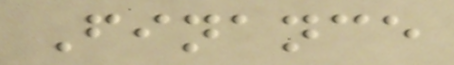Finance
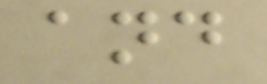and
